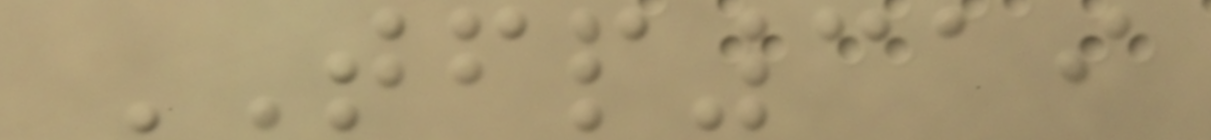TFP319
